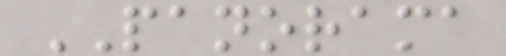PANORAMA
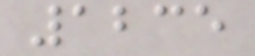1235
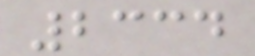2334
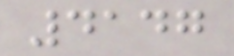4147
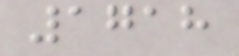1718
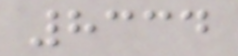8334
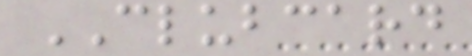CLUBCARD
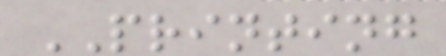PRINTING
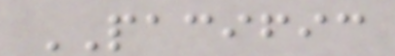PACIFIC
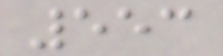553
